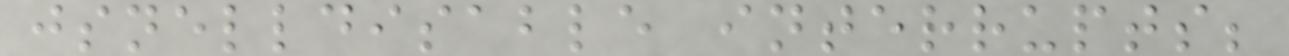jsnelldisable interrupts;
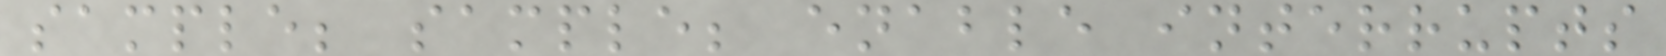sample; sample; enable interrupts
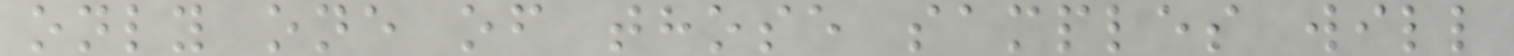only one of those samples will
